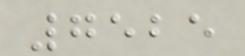7525
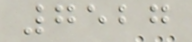7527
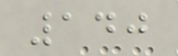140
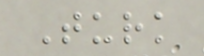Turk
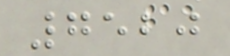7520
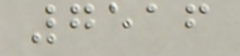7516
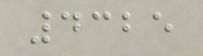4325
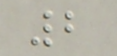2
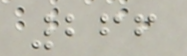266
